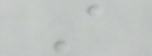A
